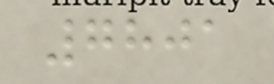7801
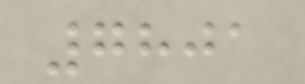7801
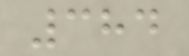384
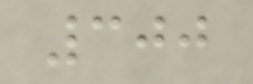300
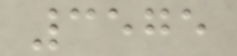3575
